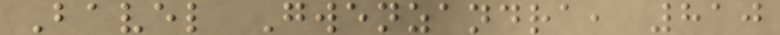Bavel Gwenzandra, 810
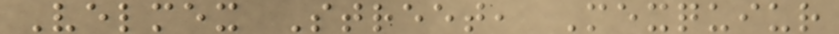Velmex Street, Mexquiur
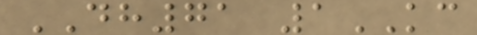DH71 1KC
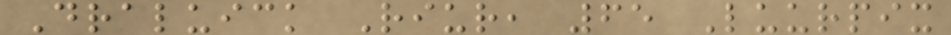Draluick Riur, 65 Luurpix
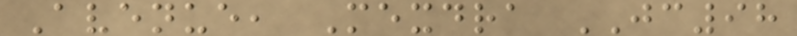Avenue, Mexdra JC98
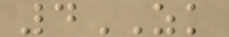4ZK
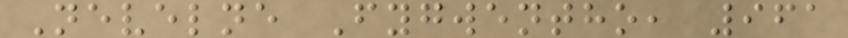Nevelne Fygwentho, 961
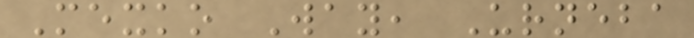Mexko Way, Urneba
